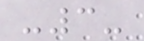-3-
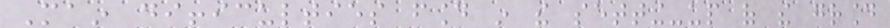Main difficulties found in the setting-up of the ground
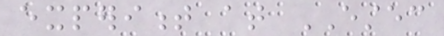experiment at ESTEC
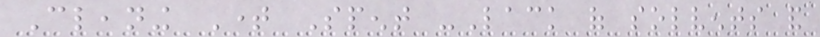Cleaning Time Spent -Lack of solvents and
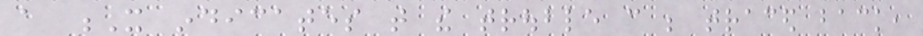a X indicates that the trouble can be traced back,
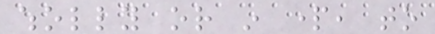wholly or in part, to
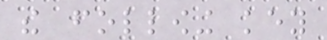the following key
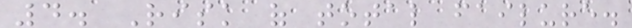4. Risk of total failure.
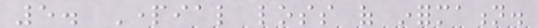5. Partial loss of information.
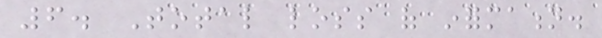6. Total loss of information.
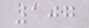107
